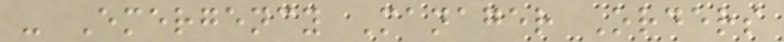- Emergency Manager Orders
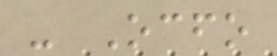- Ocfo
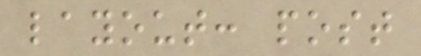layout: post
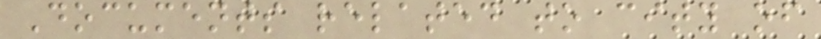Documents related to city of
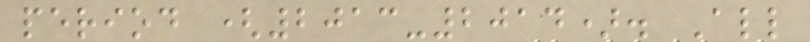period (2013-2014). All
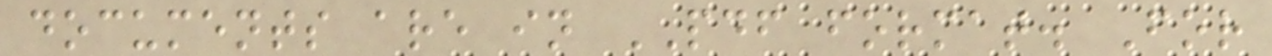documents are in PDF format. For
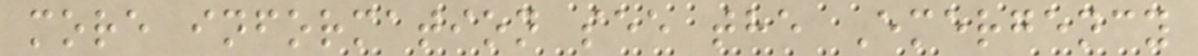more information see the Emergency
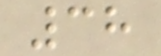38
